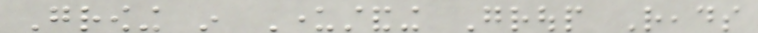Growing in Understanding Group Reads
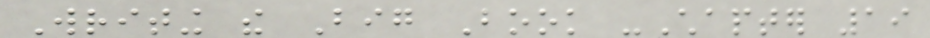Writing the Big Book -Chapter 19
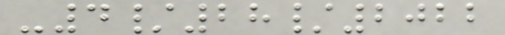-4/28/2022
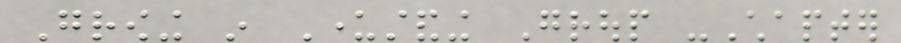Growing in Understanding Group -Chapter
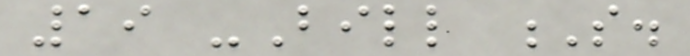19 -Bill S.
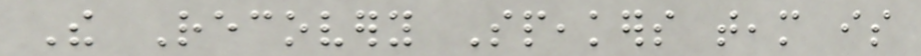The Recovery Speakers team is
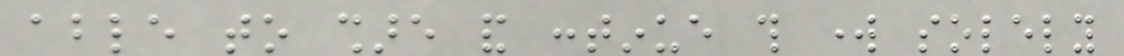able to share and continue this work solely
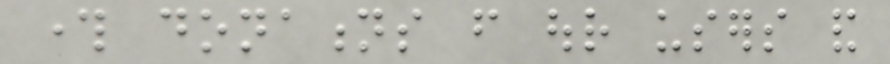through donations from our users and
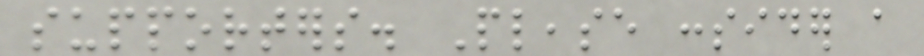supporters. Please consider a
